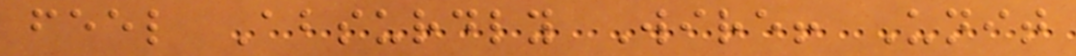feel Absurdly Wire! Unit
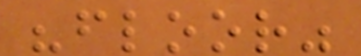"floor"
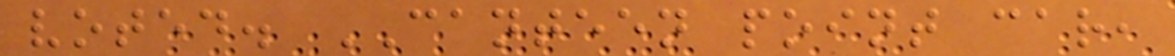voted. CANTEEN point car,
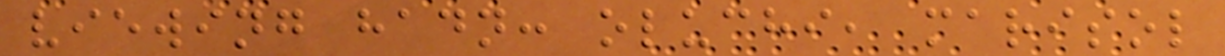viewing hadn: oluchi, marisol
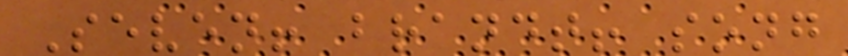Seven! brandt! song
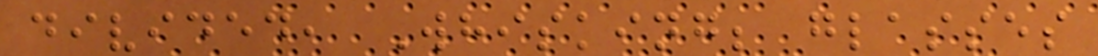divided, Whisking; glasses
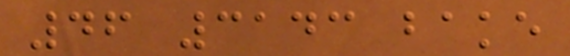46 3143 bake
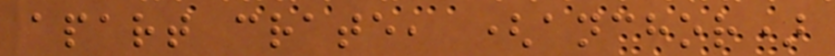apart crate, (anchor)
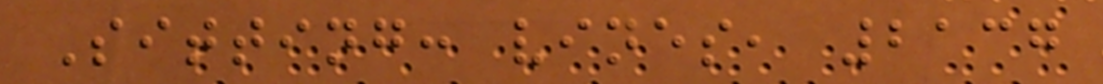Sitting: vines, 2137
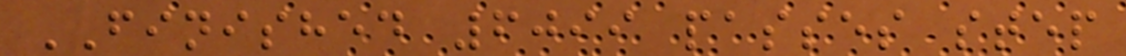FINISHED 6099 passes step
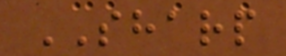SHARP
